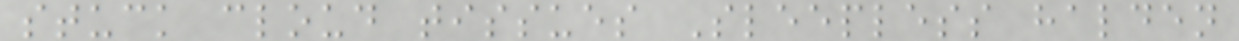stuck cloud tissues Sleepless halden
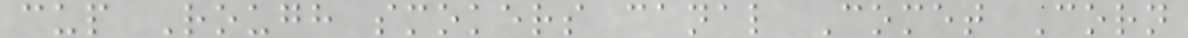cup Rough smokers canal Comet Corn
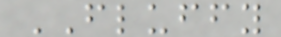FLUFFY
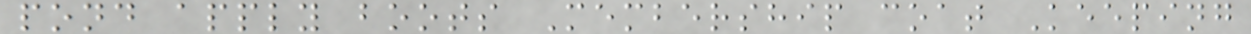pond apply boots Membership coat Keeping
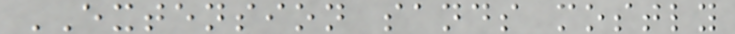EXTENSION sands mostly
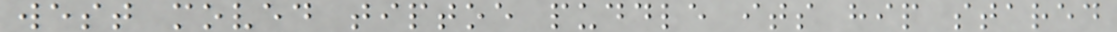west moved tiptoe puddle its hip stared
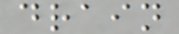drain
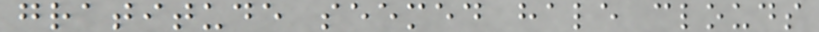gratitude seemed hale clouds
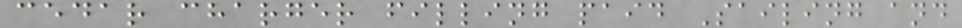cedar charger filling paid Sailing and
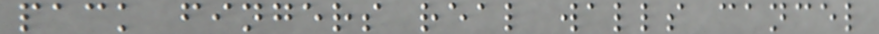pack fingers real walls cancel
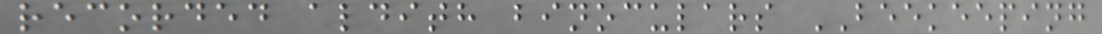recorded aldith binoculars BEEKEEPING
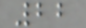22
